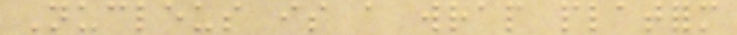Nucleus is a wrap platform
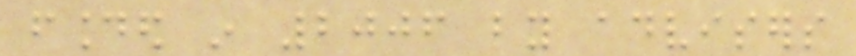founded in 2006 by advisers
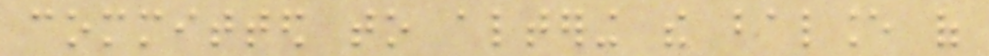committed to altering the balance of
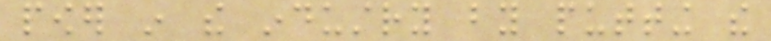power in the industry by putting the
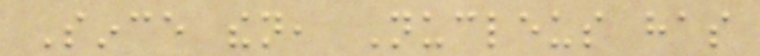Since then, Nucleus has
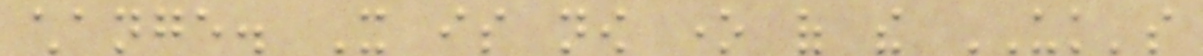change. It is now one of the UK's
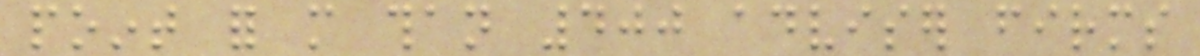point for more than 400 adviser firms
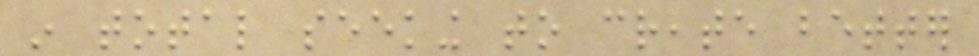in total seeking to create better
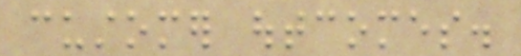customer outcomes.
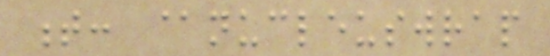t: @nucleuswrap
